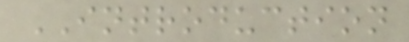INTRODUCTION
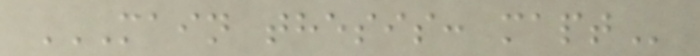MAIN THESIS: MAPT
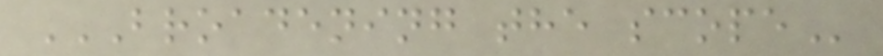BROADENING THE SCOPE
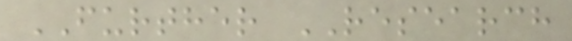FURTHER RESEARCH
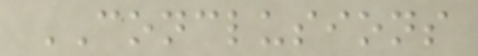CONCLUSIONS
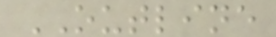OUTLINE
